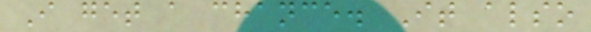I get a chance. It also
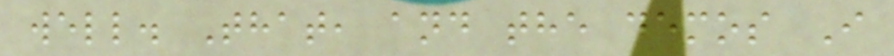well. That, and the demos I
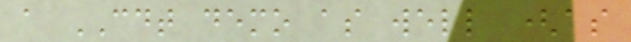a CDT demo as well (as
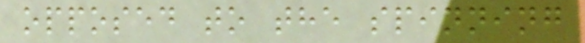opposed to the spinning
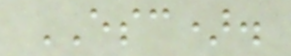ESC).
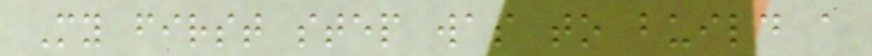My first step was to build a
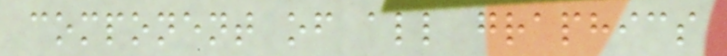component of all graphics
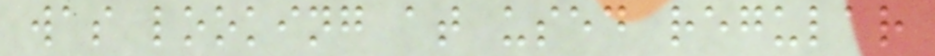was looking at used regular
